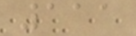111
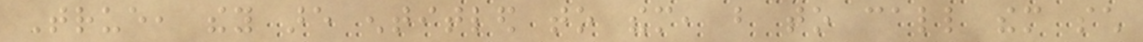True, they are entitled to them, but to call them such
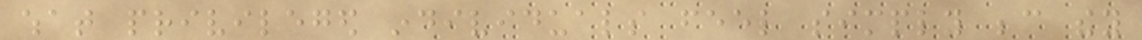what privileged individuals feel simply because they
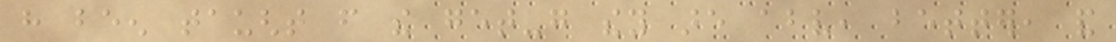have been taught from the get-go they are above, better, and
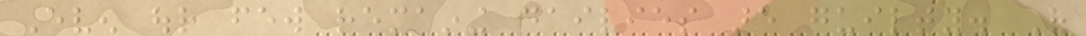Even our few remaining dailies are guilty. Of
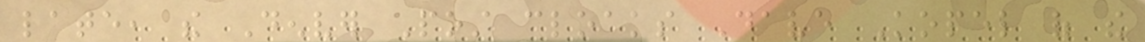late, the Denver Post cloaks Dave Kopel of the
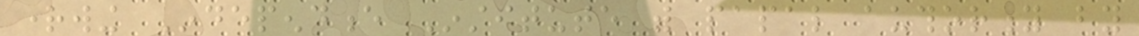rightwing Independence Institute with papal authority by
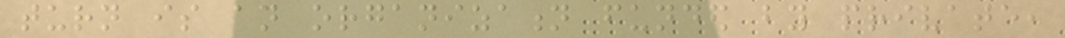turn is an organization funded by private,
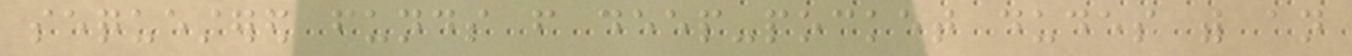sequestered funds from deep-pocket dudes with an
